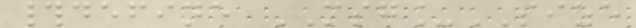#define MSG_SIZE
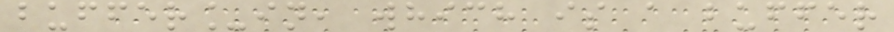buffer_in, which is a buffer
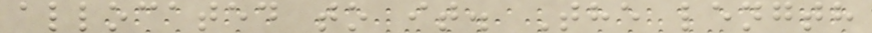allocated to it. The length
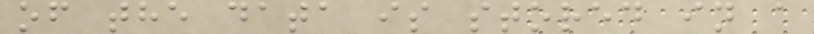of the data is stored in a
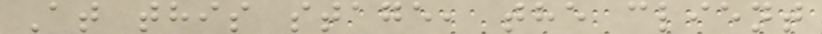At this stage, the client
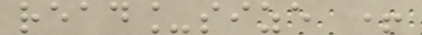read_size +
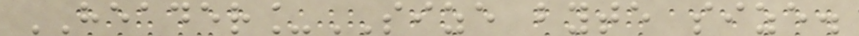HEADER_SIZE byte size.
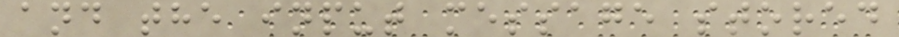and the input message stored
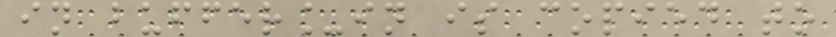in buffer_in is copied to
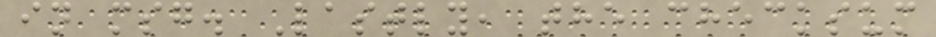in msg. Lastly, the checksum
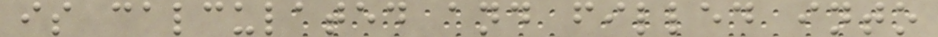is calculated and filled into
